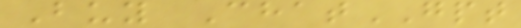Buy ChatGPT
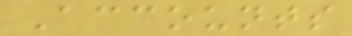Accounts
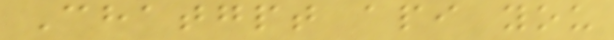Chatgpt api you
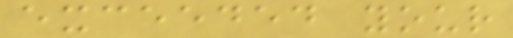exceeded your
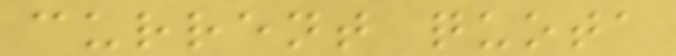current quota
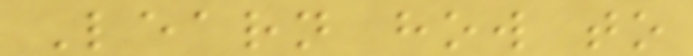Learn how to
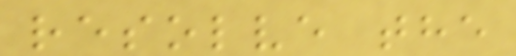resolve the
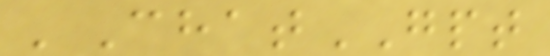'ChatGPT
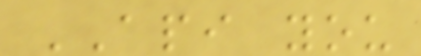API you
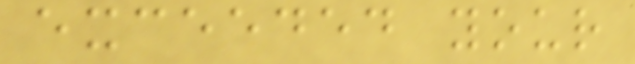exceeded your
